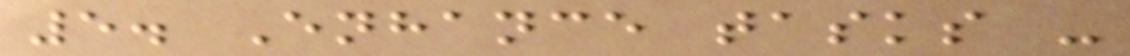5. Enhance tasks -
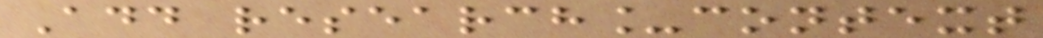Add research_context
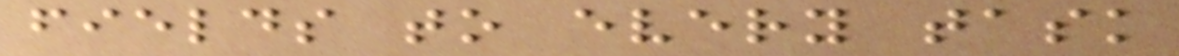fields to every task
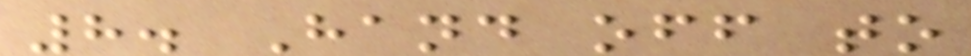8. Hand off to
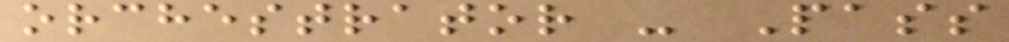orchestrator - Pass
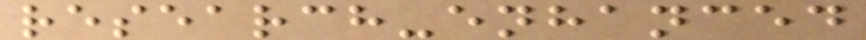research-enhanced
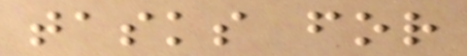tasks for
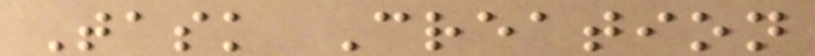Task Creation
